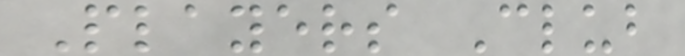Players Club
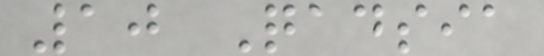10 Qadsia
